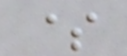$
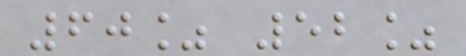60% 52%
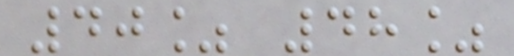40% 48%
